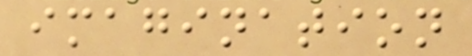imagination
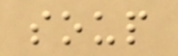soup
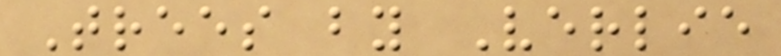Trees by Verlie
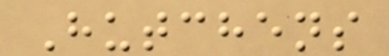Hutchens
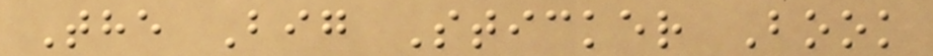The Big Sticker Book
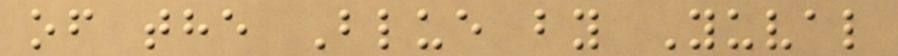of the Blue by Yuval
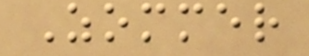Zommer
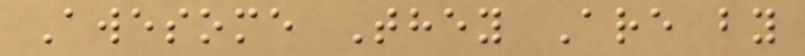Awesome They Are by
